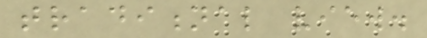traditional view.
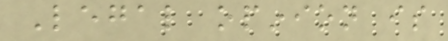Legal opinion is
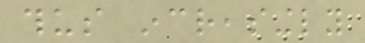thus increasingly
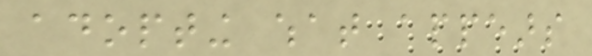adopting what appears
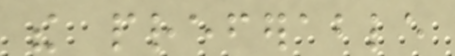the preferable
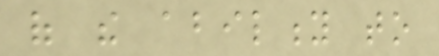of the ability to
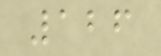126
